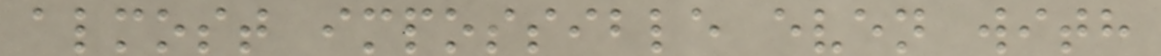almost impossible even with
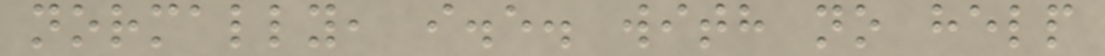normally, i.e. with no help
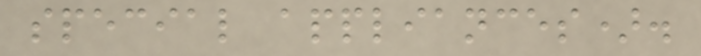special appliances).
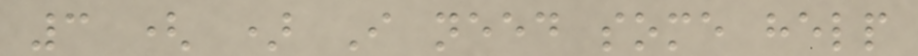3 ( ) I need some help
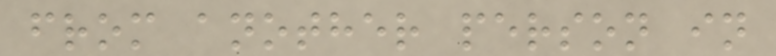from another person in
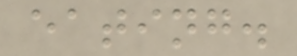eating.
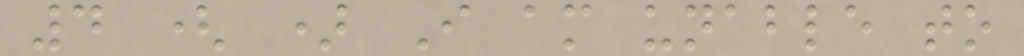4 ( ) I am unable to
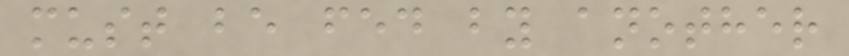must be fed by another
